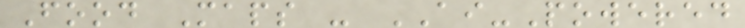Food Maps - AI-Powered
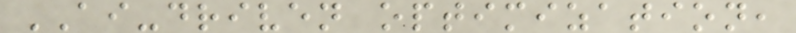AI-driven optimization,
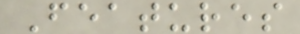Features
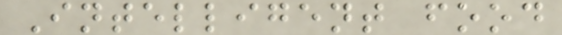Intelligent food
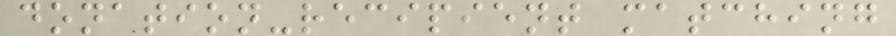donation-recipient matching
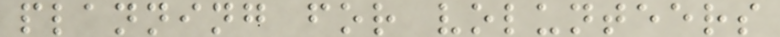planning for volunteers
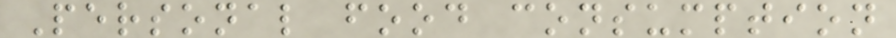Personal food consumption
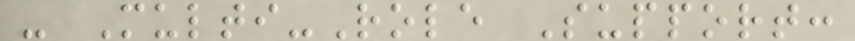- Multi-Role Support:
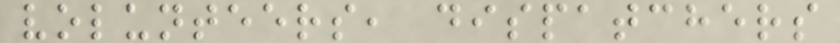volunteers, dispatchers
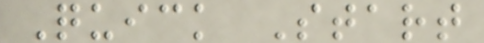Quick Start
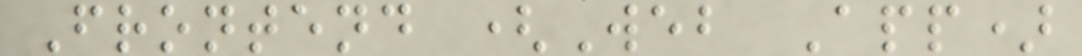Frontend (Web App)
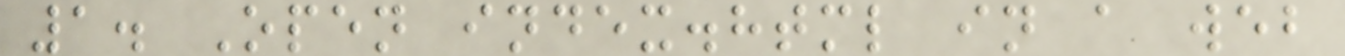1. Open index.html in a web
